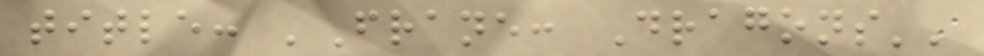title: 'Frane: Dragons''
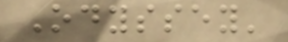Odyssey'
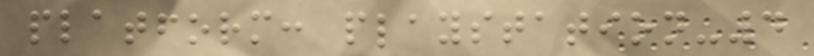platform: playstation-4
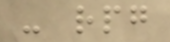- rpg
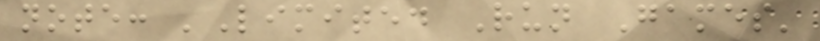note: 'Limited Run Games'
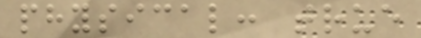physical: true
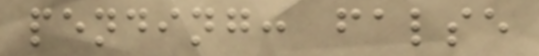pending: false
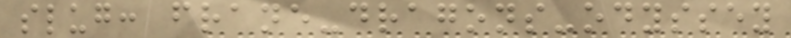slug: frane-dragons-odyssey
